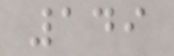149
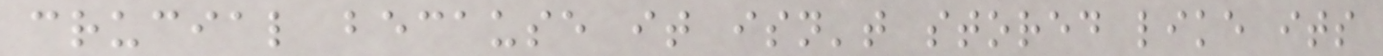crucial because it isn't stored like its
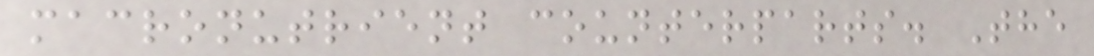macronutrient counterparts. The
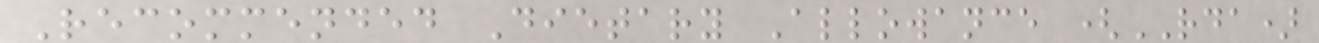Recommended Dietary Allowance (RDA)
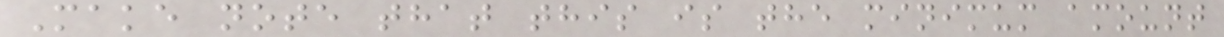Make note that this is the minimum amount
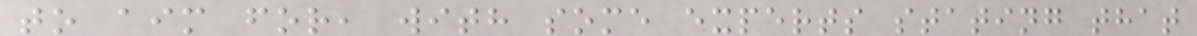to aim for, with some experts stating that
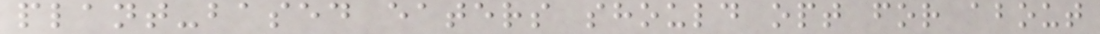plant-based eaters should opt for about
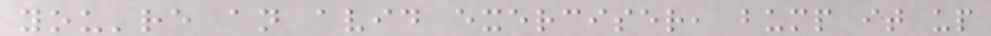you're an avid exerciser, bump it up
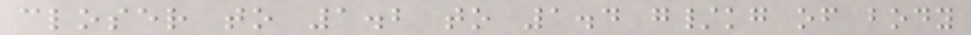closer to 1.2 to 1.4 g/kg of body
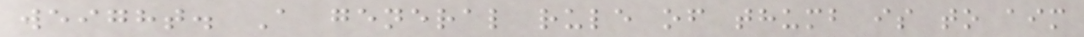weight. A general rule of thumb is to aim
